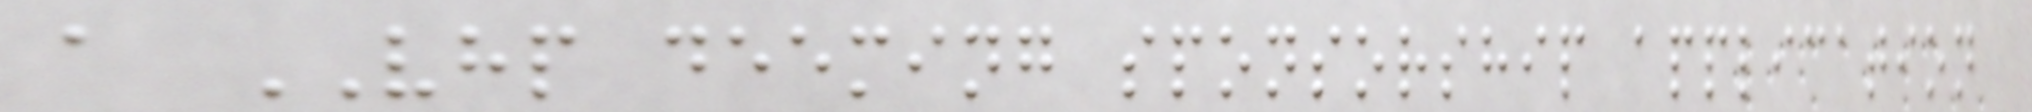a VHP deeming sponsorship application
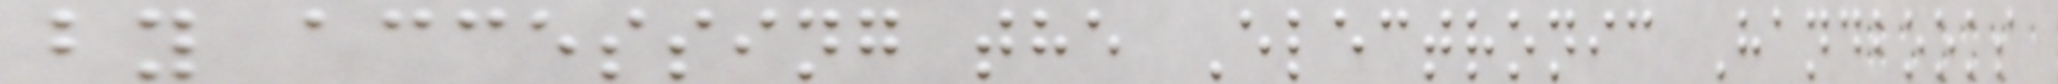by accessing the Electronic Handbooks
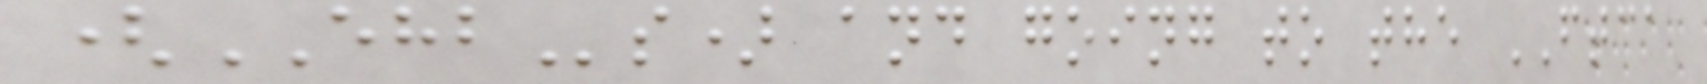(EHBs) and going to the FTCA
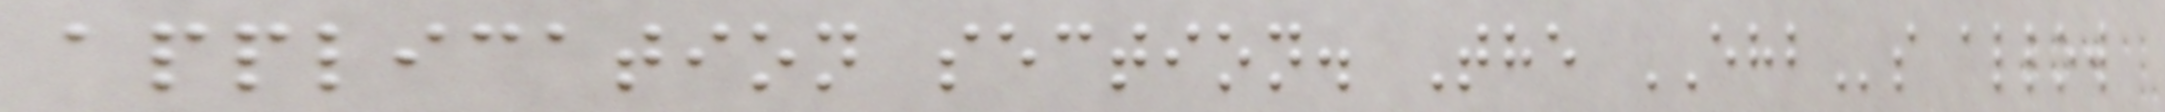application section. The EHBs allow
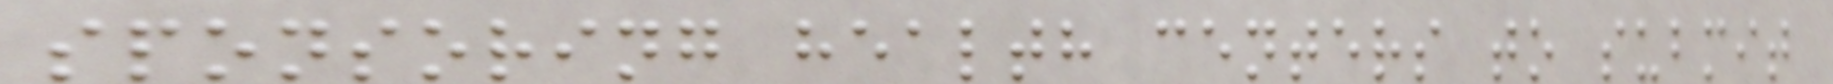sponsoring health centers to submit
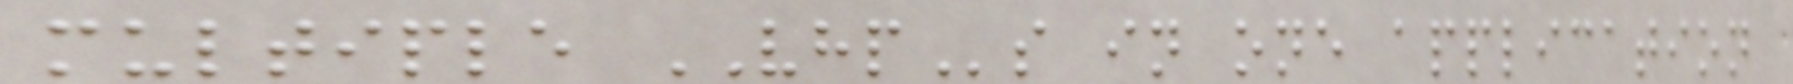multiple VHPs in one application
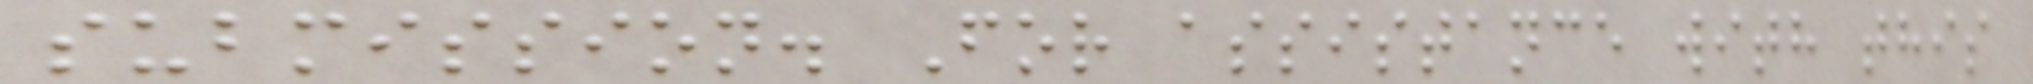submission. For assistance with this
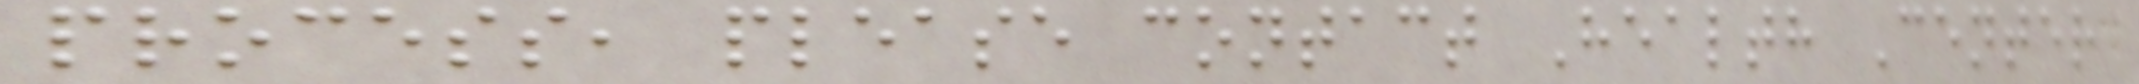process, please contact Health Center
